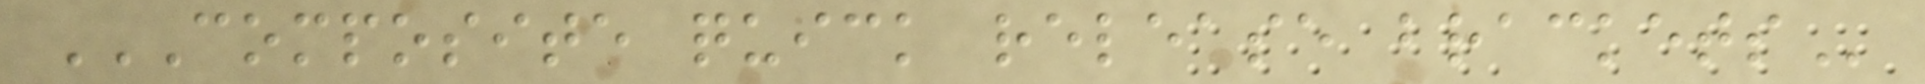COMPOSITE QUICK RELEASE BRACKETS
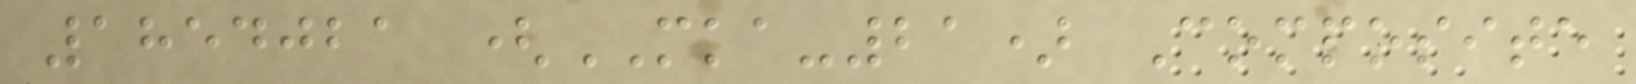1854021 (MKA-21) Composite
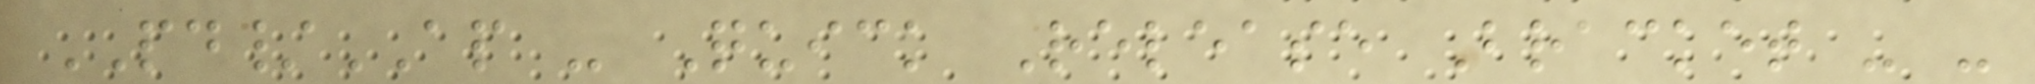PD/AP - Quick Release Bracket - -
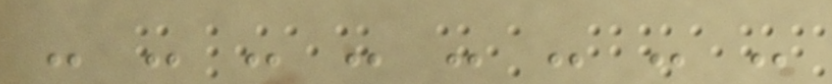- - - - - - - -
